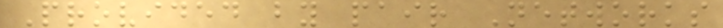Provided by pair Networks
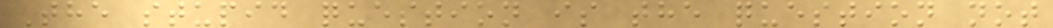The stupid question is the question not
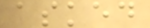asked
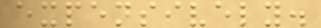expensively.
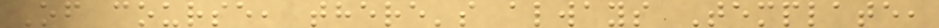Of course, there's always Template,
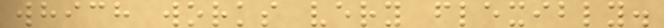which works very flexibly.
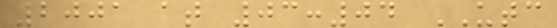2001 at 03:04 UTC
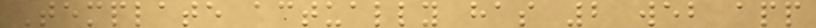Template actually has 2 web app
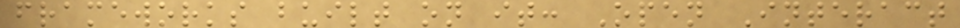frameworks built on it: Open Interact
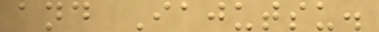and Iajutsu.
